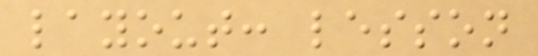layout: lesson
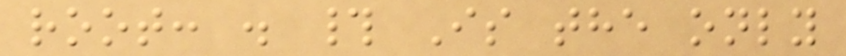root: . # Is the only
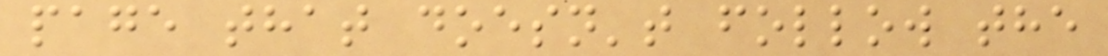page that doesn't follow the
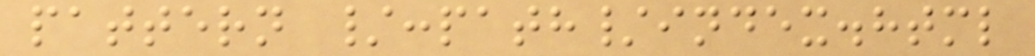pattern /:path/index.html
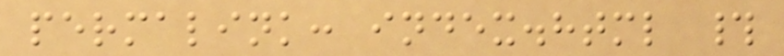permalink: index.html #
